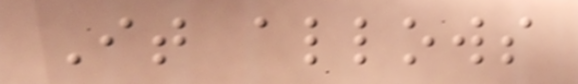It allows
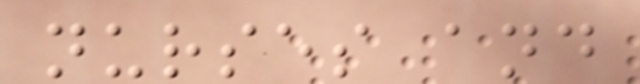nurses and
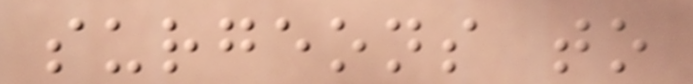surgeons to
